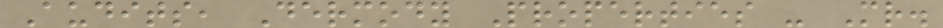Audits, Dermody Properties - Mr.
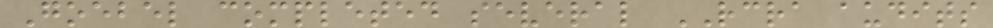Goebel completed several RCRA audits
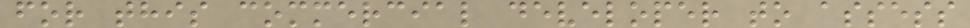for this commercial developer to assess
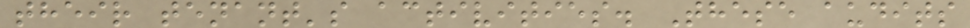their tenant's activities. These audits
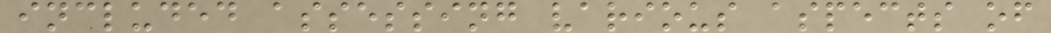included assessing various aspects of
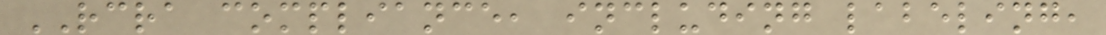RCRA compliance, including labeling,
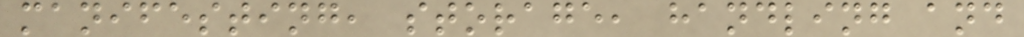manifesting, storage, handling and
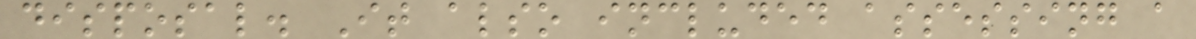disposal. It also included assessing a
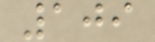109
